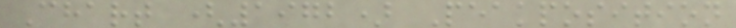Chart (1972) Peakposition
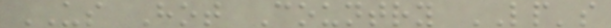US Hot Country LP's
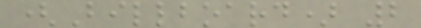(Billboard) 2
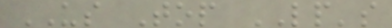US Top LP's
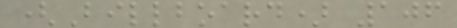(Billboard) 106
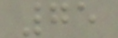75
